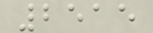2515
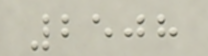2508
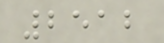2512
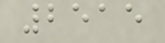2515
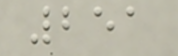251
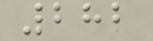282
